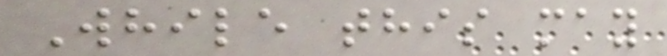While this may
